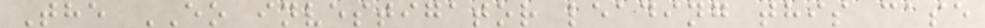The EO investigator leading this case
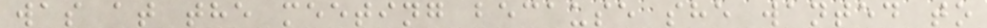was at the meeting because she wanted to
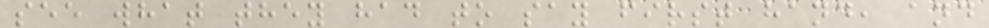see what they had to say first hand, and
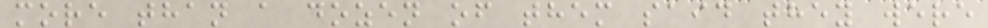more than a dozen of them said they were
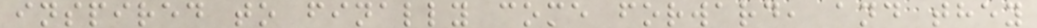inspired to finally come forward, and they
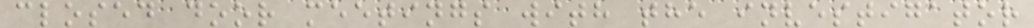closed door meetings with the investigator
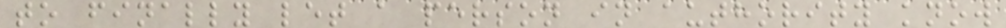to finally let a person in authority know
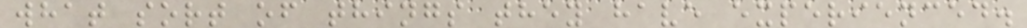what sort of things they have experienced.
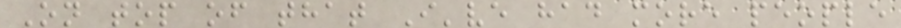On top of that I've had more people
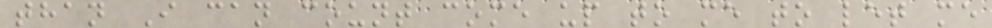than I can count come up to me to let me
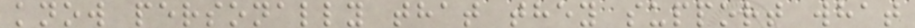know personally that they support what
